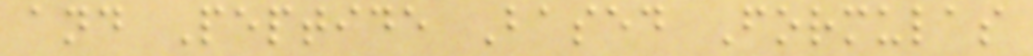and Peptide Based Formulas
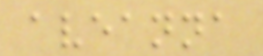aveanna
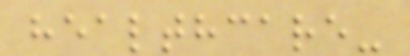healthcare-
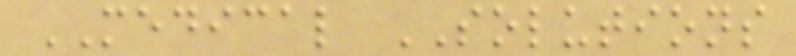MEDICAL SOLUTIONS
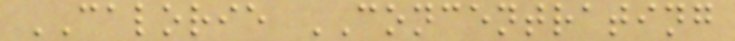CALORIE CONCENTRATING
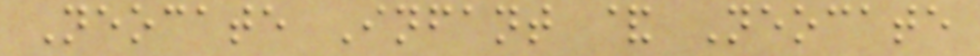Neocate Infant & Neocate
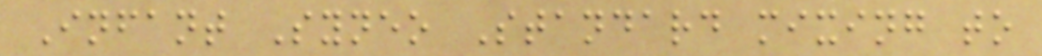Infant Syneo Standard mixing to
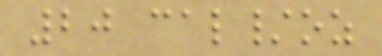20 cal/oz
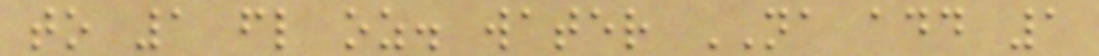to 1 fl oz. water NA add 1
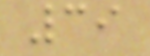39
